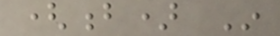(b) In
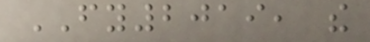FY2019, the
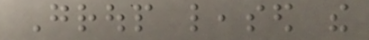Group leased the
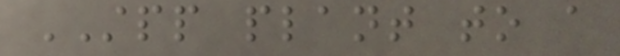STPP plant to a
